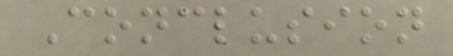Conclusion
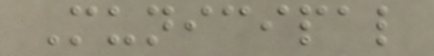Municipal
